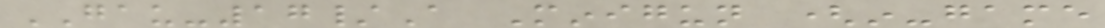GAU-17/A Minigun (in-game
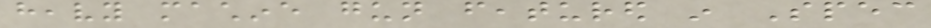heavy machine gun featured in Spec
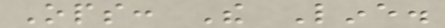Ops: The Line.
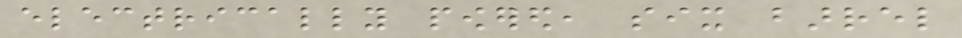electrically powered, six barrel
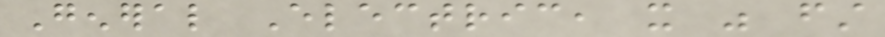General Electric, it was first
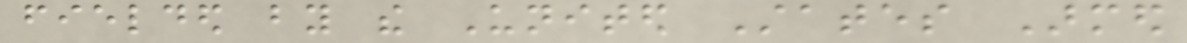fielded by the United States Armed
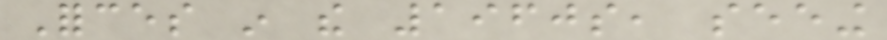Forces in the 1960s, seeing
